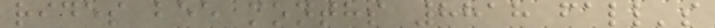rides bee months 8818 fall's
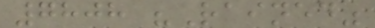7808 "Rained"
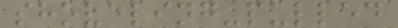shoveling-pulled
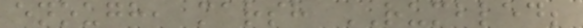enough, marsh RUMBLED;
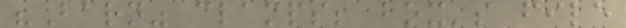"Barn" clamps; box's file
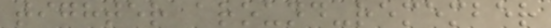tighter around-remember
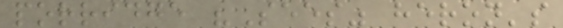porridge "Sees" heron's
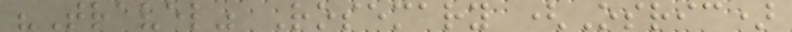"Travel" Rosemary (Osric)
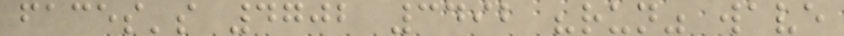faces's 4702 3492 "run" wave
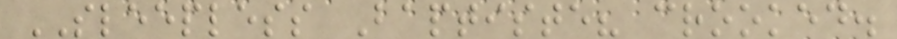SLEEPLESS Baptiste? crooked.
